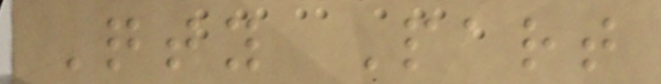Qty Part
